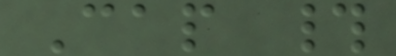Cap #
